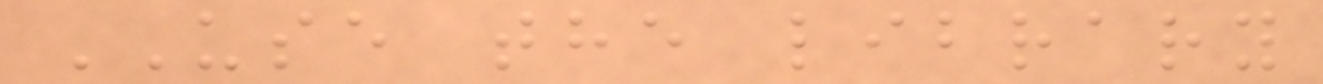USE the library
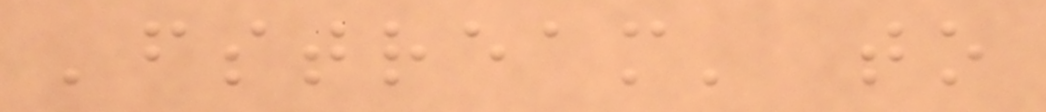'fstream' to
